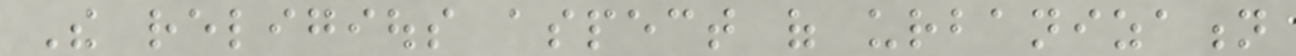The religious aspect of urbanization
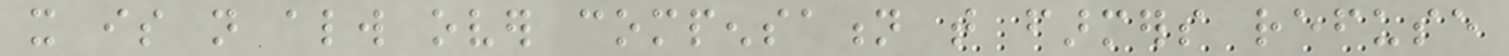it is not always over compensation that farmers refuse
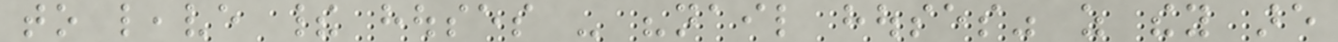to leave their houses - "nail houses" as they are
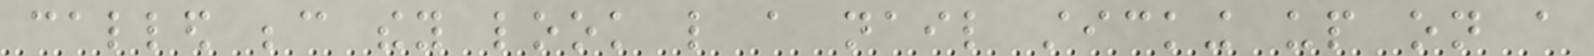called because they look like a nail sticking up on a
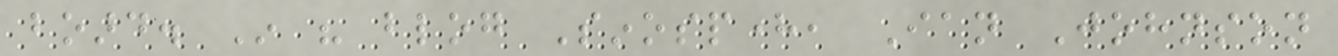board. In his blog Sinosphere, Ian Johnson
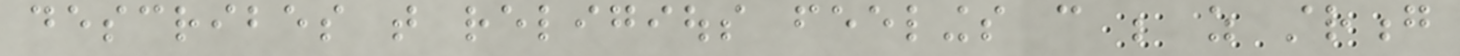describes that religious feelings can be as strong
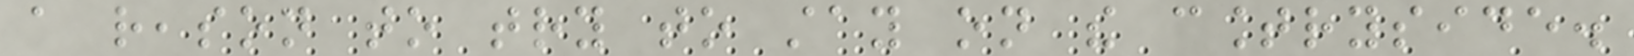a reason to try to stay on the countryside.
